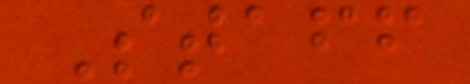Staff
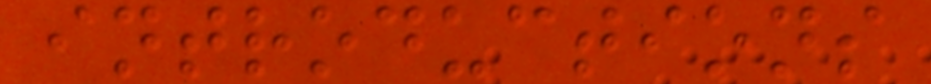introductions
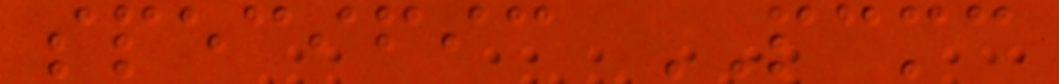specific PCMC
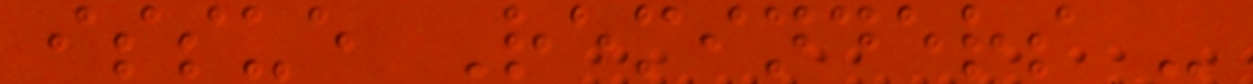issue Reminders -
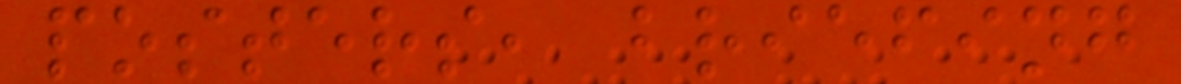posters, briefing
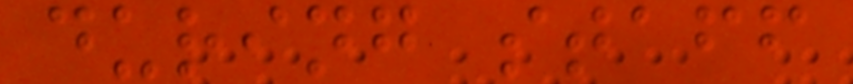during staff
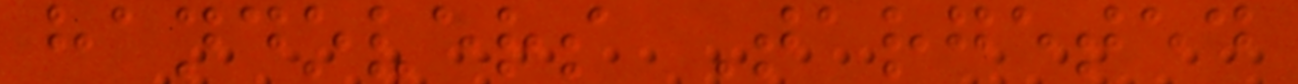handovers Targeted
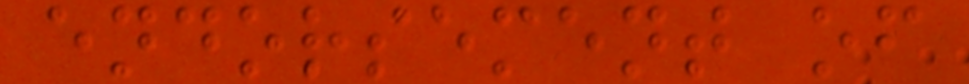endorsement of
